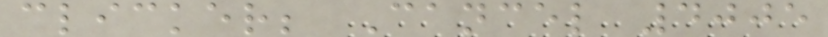clicker; Cancel 4005
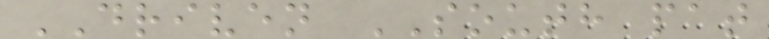DRIVEN SOUTH pat
